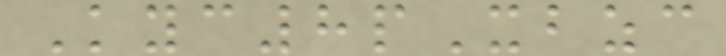Kyc8pXbzc
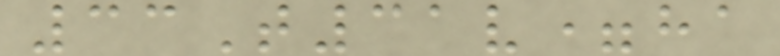33T31v=ha
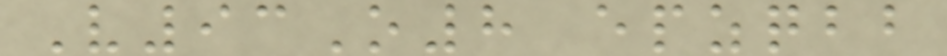V93O8 epzqbb
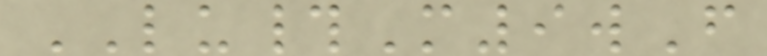LU#M9wF
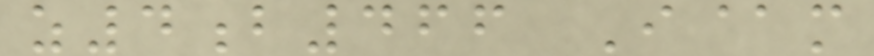z4b466 I@m
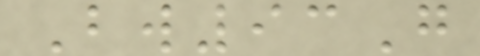Bw93G
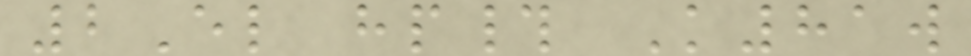2El hp# K81w
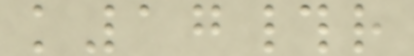k17#r
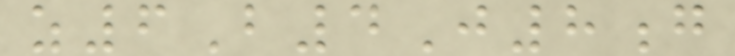z6B4J8g
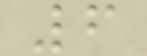6
